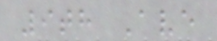9th Ave
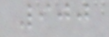900
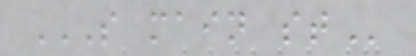S MAIN ST
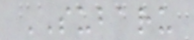SUBARU
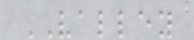VALLEY
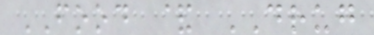FOOD & DRUG
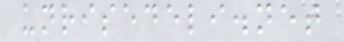unrisedeli.net
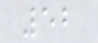52
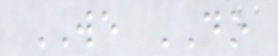WE DO
